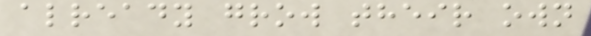already grow their own
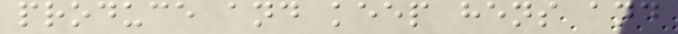produce and keep hens and
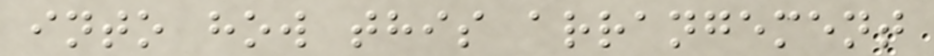into how this arrangement
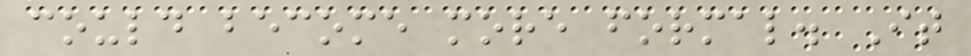could become more formal. It
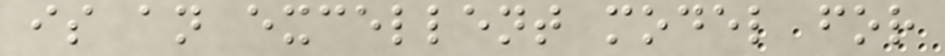is an excellent model for
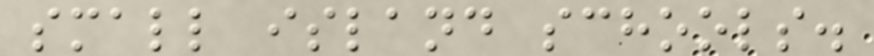small island schools.
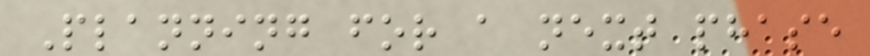Planning for a next phase
